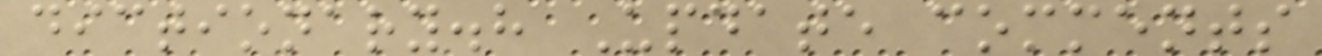dictionary.h Update comments
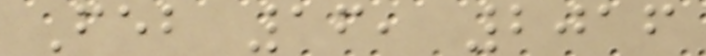Feb 16, 2016
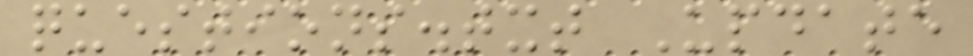questions.txt Update
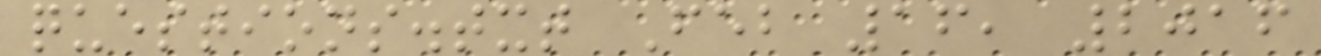questions.txt Feb 16, 2016
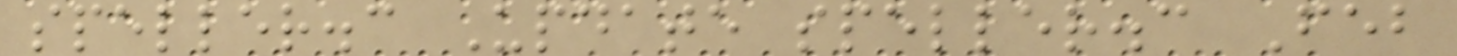speller.c Update speller.c Feb
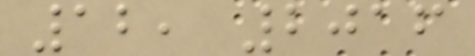12, 2016
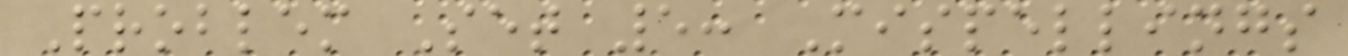Problem Set 5: Mispellings
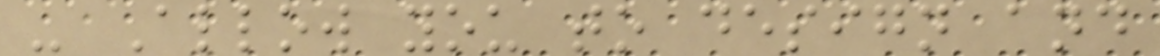- Allow you to design and
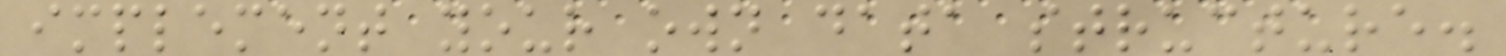implement your own data structure.
